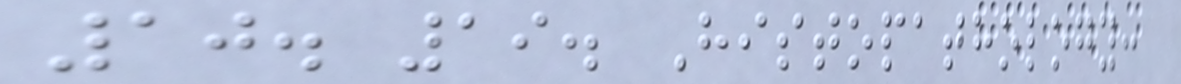10. 19. Histopathology:
